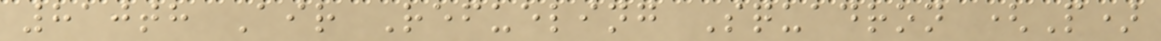810th Air Refueling Squadron (P)
